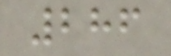286
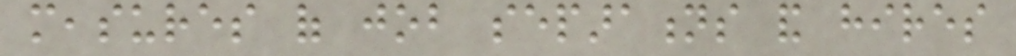measures of job separations and hires
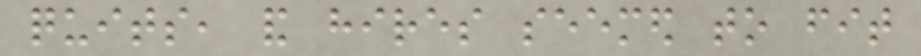quits, and hires seemed to fit
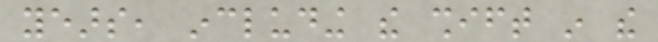years, including the shift in the
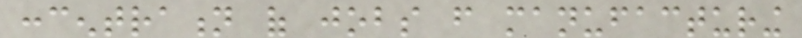concentration of jobs from manufacturing
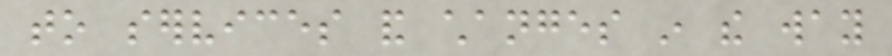to services and changes in the way
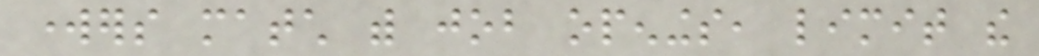workers match with job openings, limit the
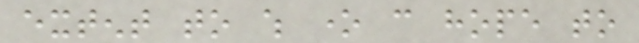extent to which one can hope to
